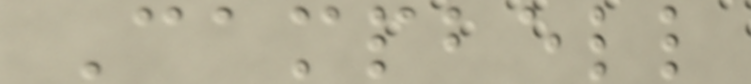Campbell
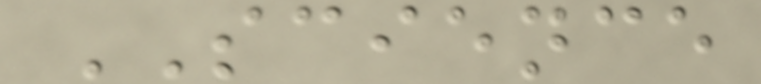SCIENCE
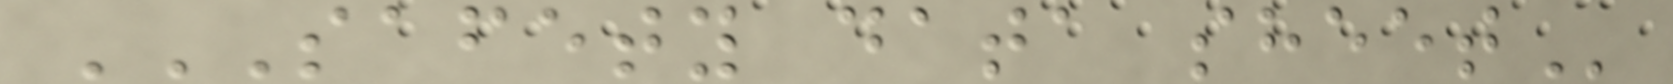SAFETY DATA SHEET
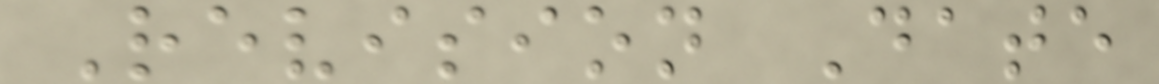Revision Date
